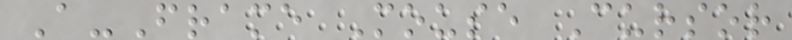A-Frame Mouse Cursor
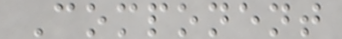Component
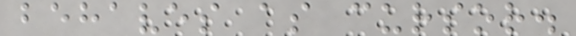behaves as cursor.
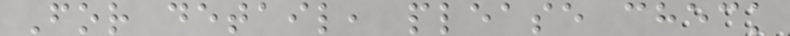For detail, please check
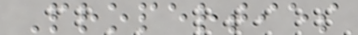Properties
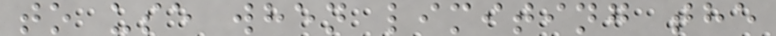to use when limiting the
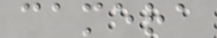camera
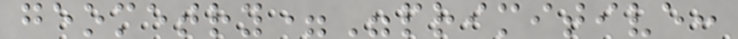geometry="primitive:
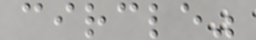circle"
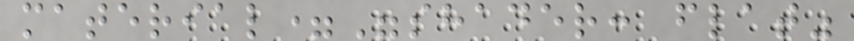material="shader: flat"
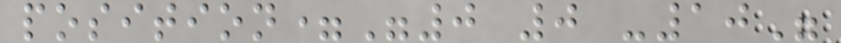position="0 0 -10"
